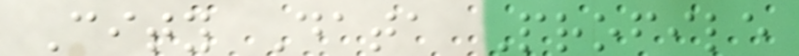City Data Profile
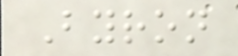Byron
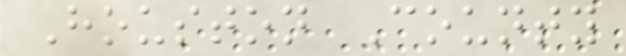Houston County
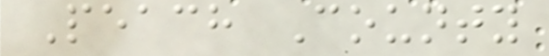Peach County
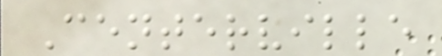Centerville
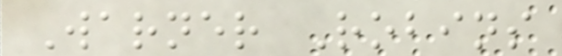Warner Robins
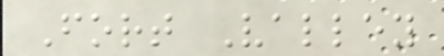Fort Valley
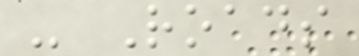- Roads
